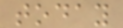today
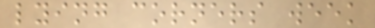lying corners week
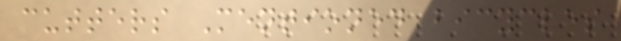cutters Mentioned bicycles
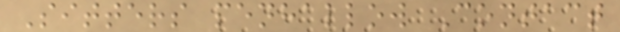Sitters penhallow Contact
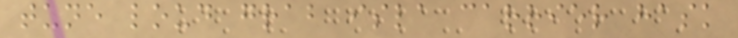tune loud grab isla carrier hask
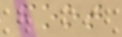foot
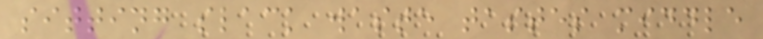sitting slack waste tastes middle
